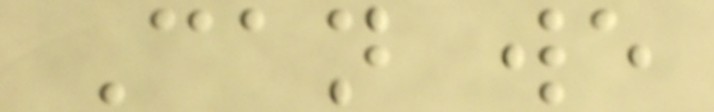Can we
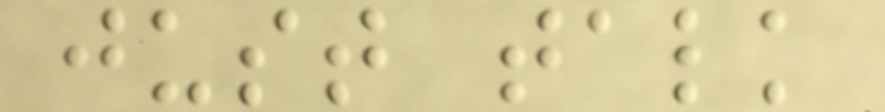just talk
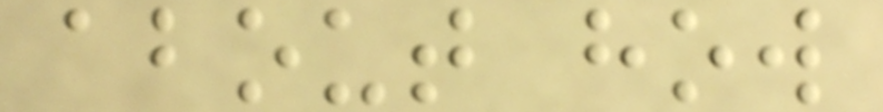about how
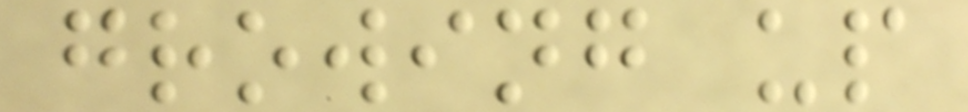growing up
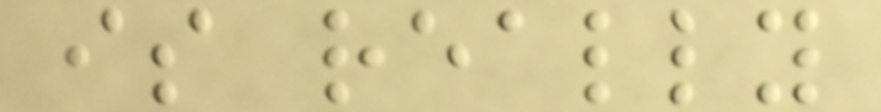is really
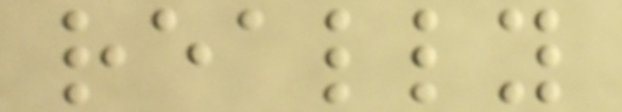really
